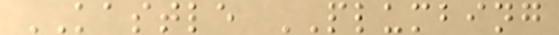KASTLE PLUMBING
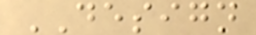DESIGN
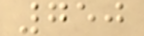750
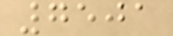7501
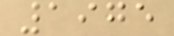1975
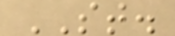ST.
